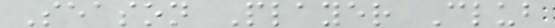Season Player Club
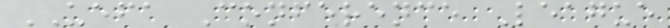UEFA Conference League
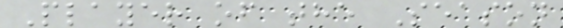Player of the Season
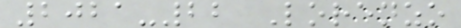2021-22 Lorenzo
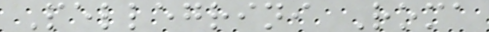Pellegrini Roma
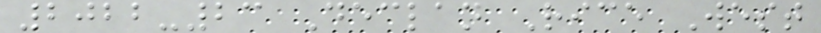2022-23 Declan Rice West
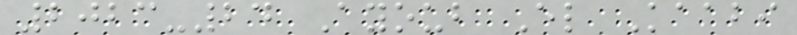2023-24 Ayoub El Kaabi
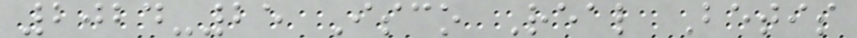2024-25 Isco Real Betis
